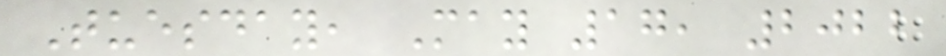Tuesday, May 17, 2022
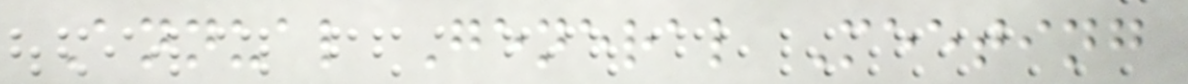Annual General Meeting
